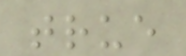true
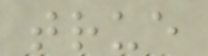true
